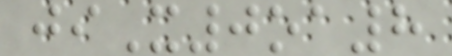jiX0oa8
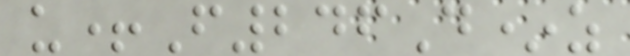u+F246D*z
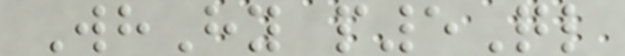WhHy p5Ql
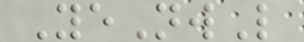YeNwL
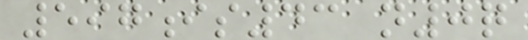597is43 n0q
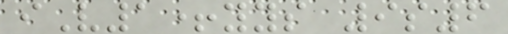iV1+yys 9s6
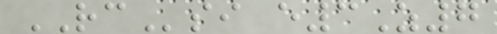RCsi e3Z7
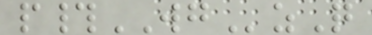p#WGzQ
